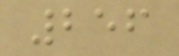256
